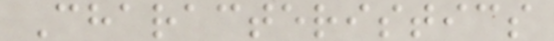Characteristics
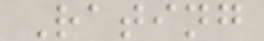Rating
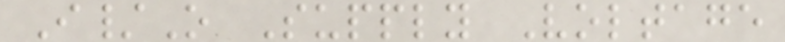I/O Supply Voltage
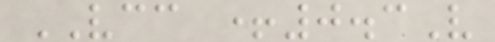VCC +0.3V
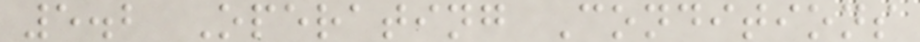5.2 Operating Conditions
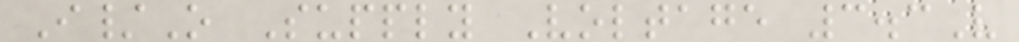I/O Supply Voltage 3.3V
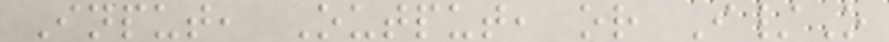Input, Output, or I/O
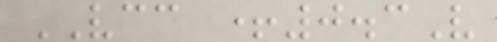VCC +0.3V
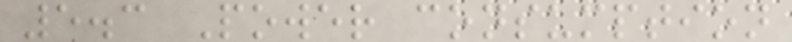5.3 Power consumption
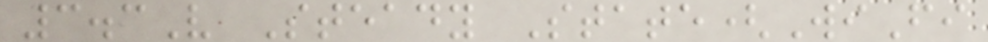3.3V Steady State(WiFi
